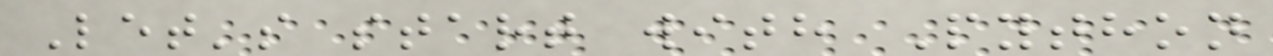Let's start with Python
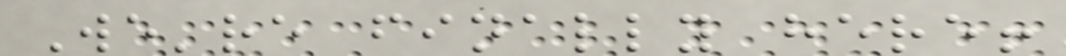We're finally here!
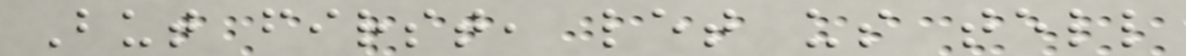But first, let us tell
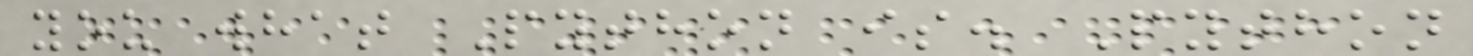you what Python is. Python
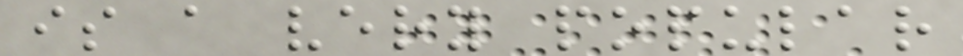is a very popular
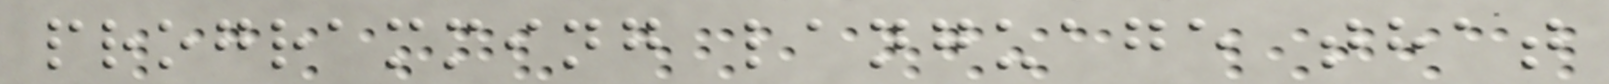programming language that
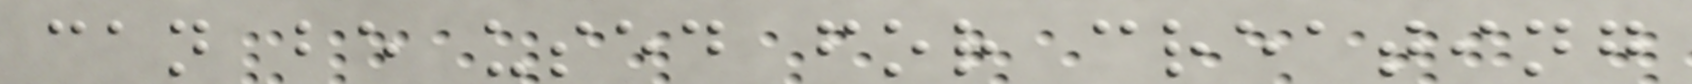can be used for creating
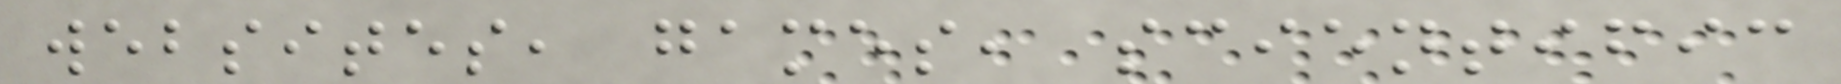websites, games, scientific
